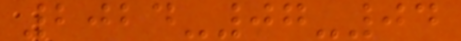2024-07-04
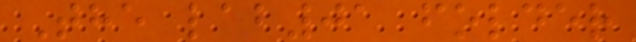The lab01 folder
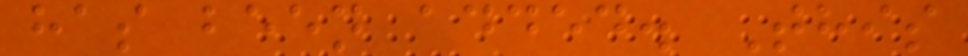has been added. This
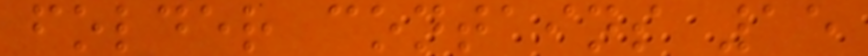folder contains 15
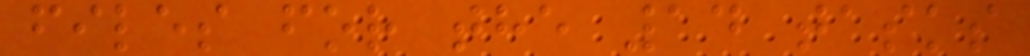files for the 14 tasks
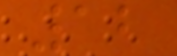12
